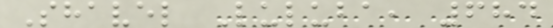Shavel Luluba, 684
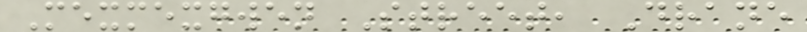Mexmexgwen Street, Drane
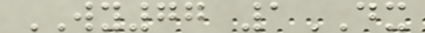WY77 1DX
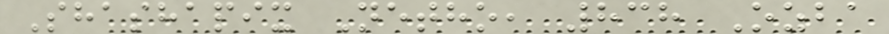Shashapix Netho, 838 Ozba
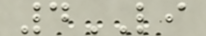4LI
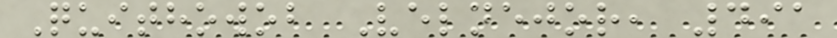Quithowob Velnejor, 491
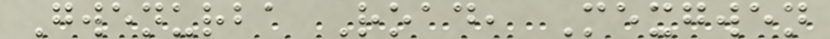Gwenurba Road, Mexgwen
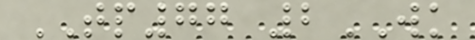TP77 2WK
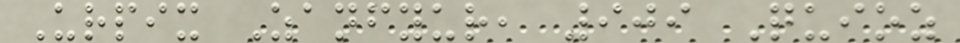Urpix Zanfyur, 909 Quioz
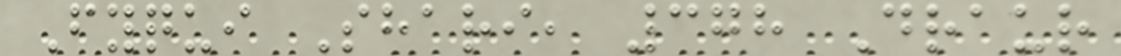Fyqui Shari, 378 Draur
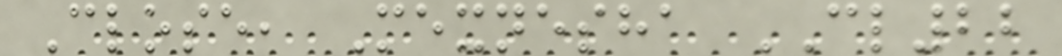Close, Mexnesha CL22
